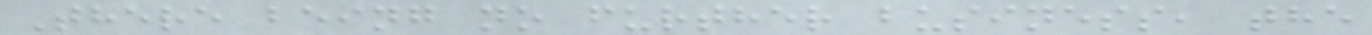There being no further business, the
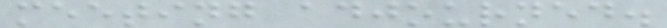meeting adjourned.
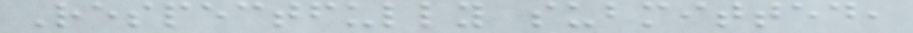Respectfully submitted,
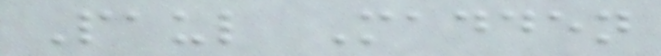Paul Madden
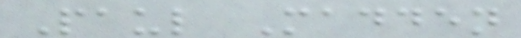Paul Madden
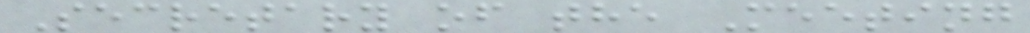Secretary of the Meeting
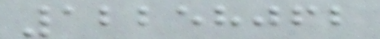12258062
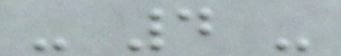- 4 -
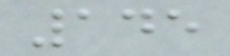145
